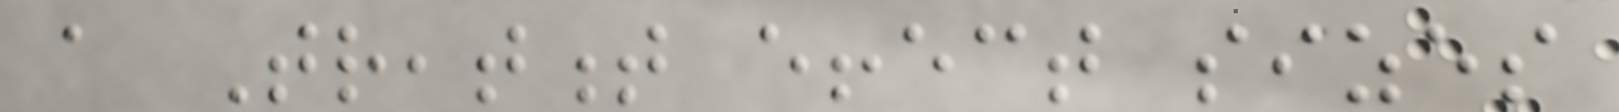a Treatment effect sizes
